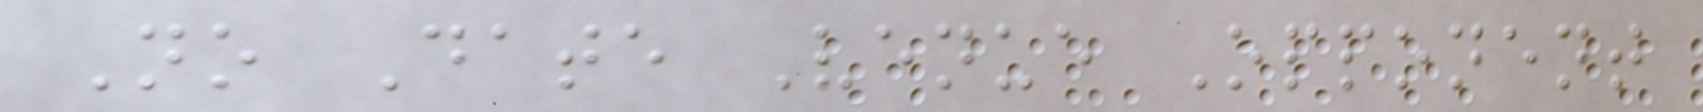No Date Venue Opponent
